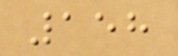158
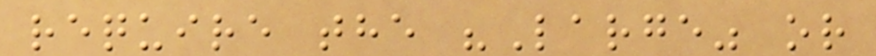require the "Large" or
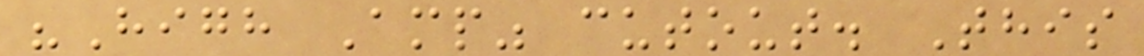"High Amp" cutout. This
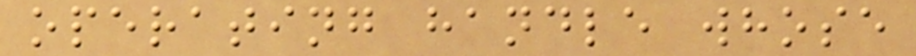operating handle whose
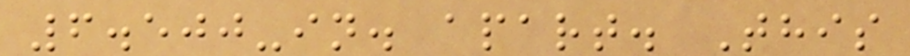6.500-in. apart. This
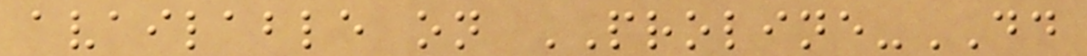available on PROLINE-DD
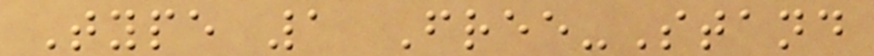Type 1 Free-Stand
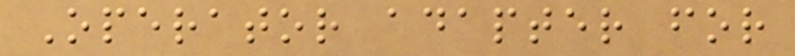Operator adapter for
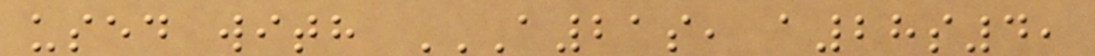used with A21S, A28S4,
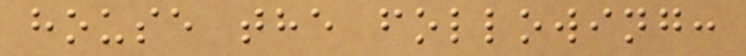house the following:
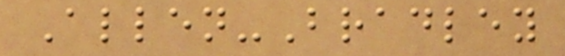Allen-Bradley
